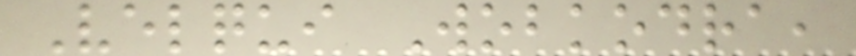Velqui Wobkodra,
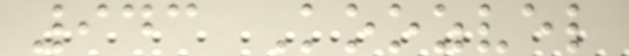943 Koozvel
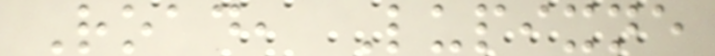Road, Lupixne
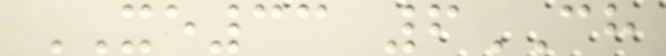XE33 6CH
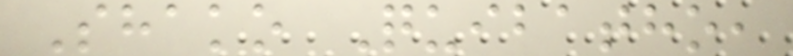Shako Quibatho,
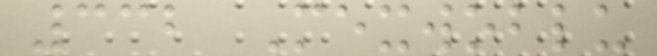332 Mexwoblu
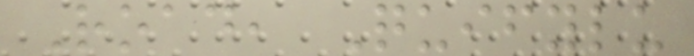Road, Quifylu
